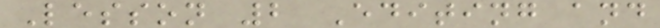Lesson 2 Editing and
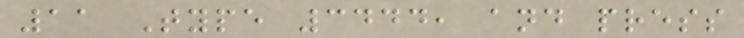11 Type 3444, and press
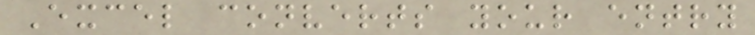Excel converts your entry
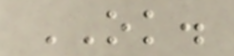OK.
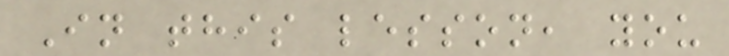In this lesson, you
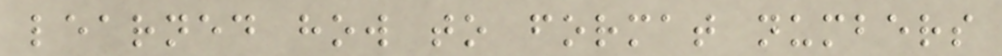learned how to format numbers
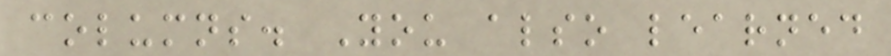columns. You also learned
